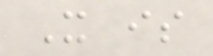It is
